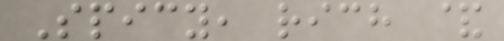Spicy, rich &
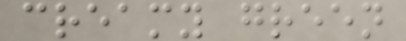creamy green
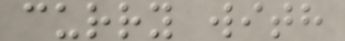curry with
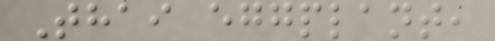Thai eggplant,
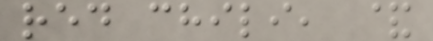red chili, &
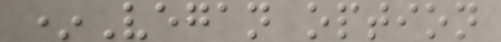*Vegan option
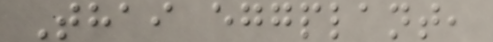Thai eggplant,
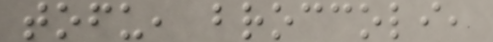tofu, broccoli,
